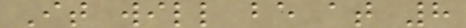It will be at 8
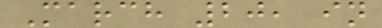March 20, in
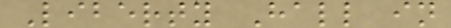Liberty Hall in
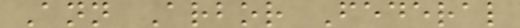Ann Arbor Federal
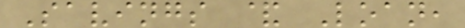Savings & Loan,
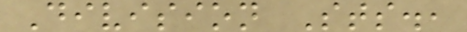Division Sts.,
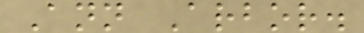Ann Arbor.
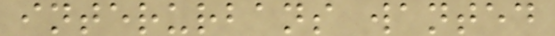interurbans wanted
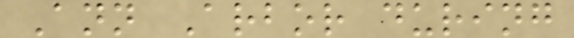Ann Arbor during
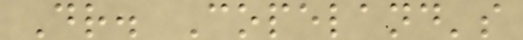Dr. Copeland's
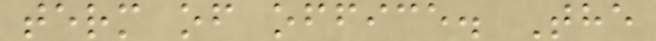term of office. The
